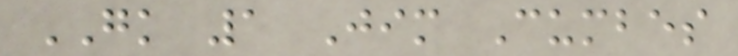GK 1 Jim Cumbes
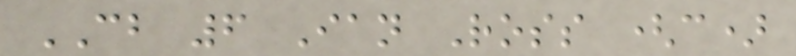CB 6 Ian Ross (c)
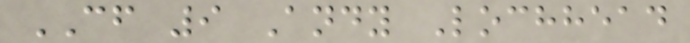CF 9 Andy Lochhead
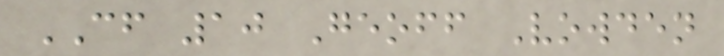CF 10 Geoff Vowden
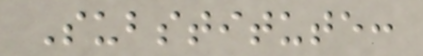Substitute:
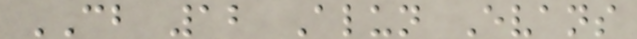CB 12 Alun Evans
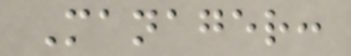Manager:
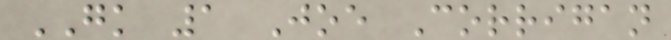GK 1 Joe Corrigan
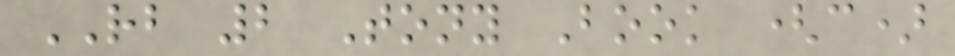RB 2 Tony Book (c)
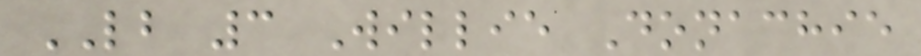LB 3 Willie Donachie
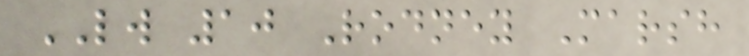LW 10 Rodney Marsh
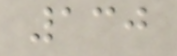130
